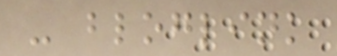- bloglink
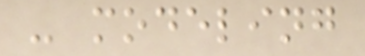- modeling
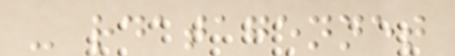- rdatagennet
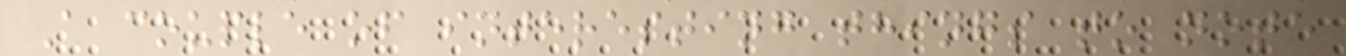A couple of interesting things to note
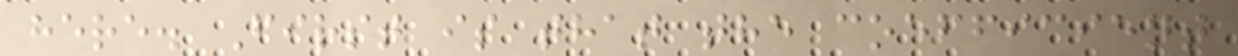here. First is that the coefficient
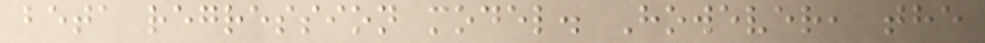beta regression model. However, the
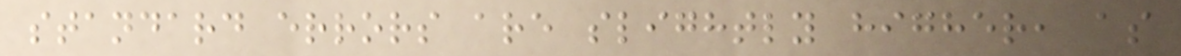standard errors are slightly higher, as
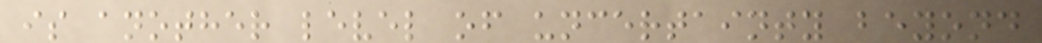is another level of uncertainty beyond
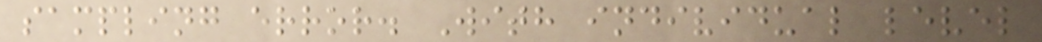sampling error. With individual level
